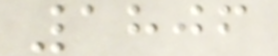1806
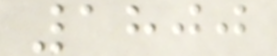1800
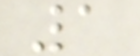1
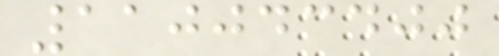110043400
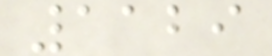1129
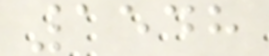1548
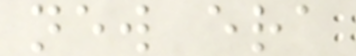new era
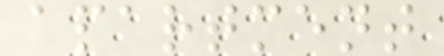apartment
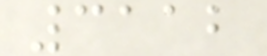3112
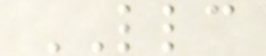LLC
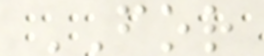FOR
